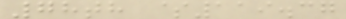78th $119.37
